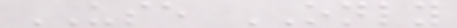USE ONLY
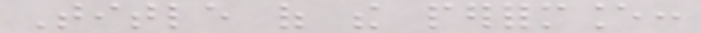Title of the performance:
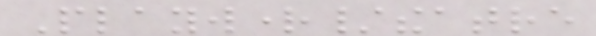Playwright/theatre
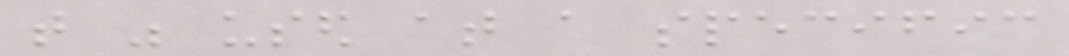that was used at a specific
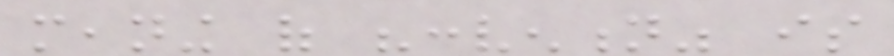meaning of "convention" is
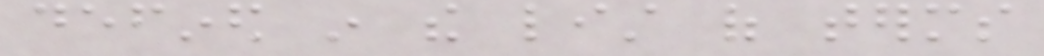defined in the list of terms
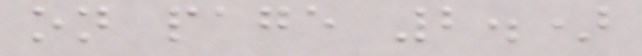on page 2.)
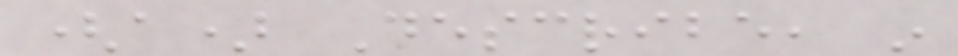(a) Describe, in
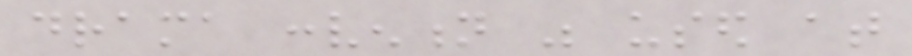drama convention was used at
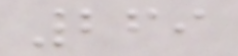269
